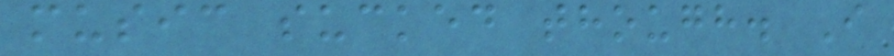music sucked though. I
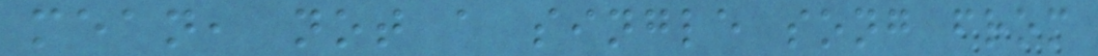mean, not a single song from
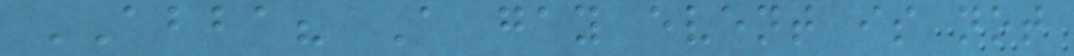ABBA? A gay event is not
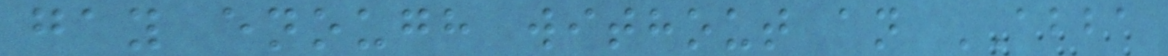gay enough without an ABBA
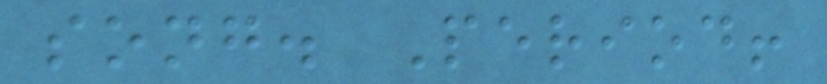song. Period!
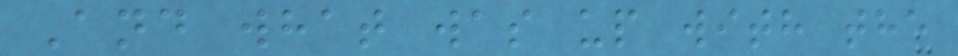And what was up with the
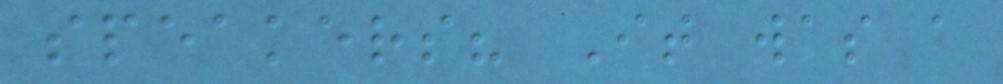speakers? It was a
